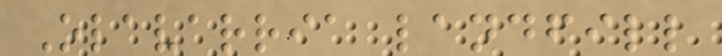Olavarria landfill
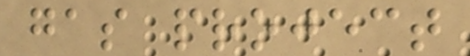gas project
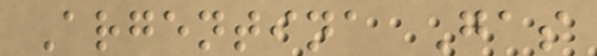Argentina Gas
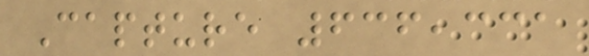Capture 636,331
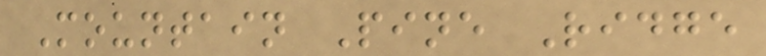Mountain Pine Ridge
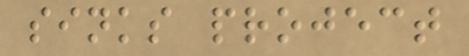sinks project
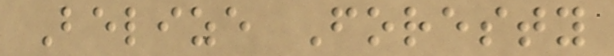Belize Foresty
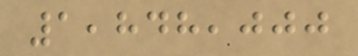1,848,000
